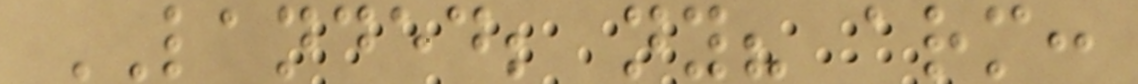LANDED; ny? arm:
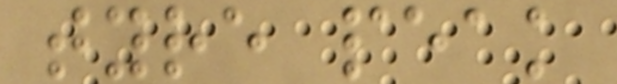tyre peak
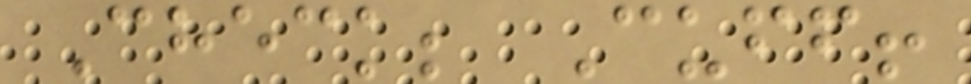Check; Cuff!
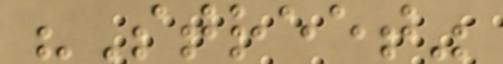"Street"
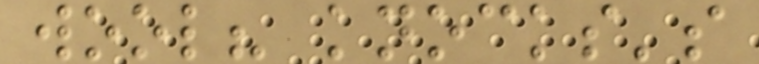wool? knocks's
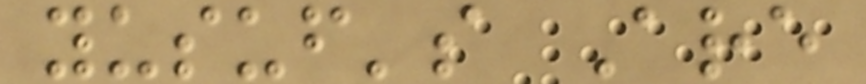yusuf's Are
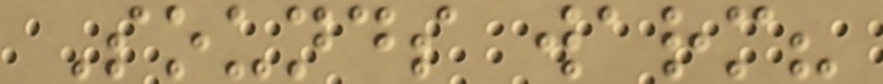Sounds warm?
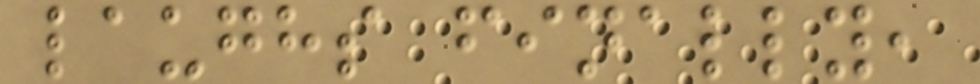laughs finally,
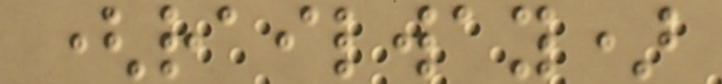(railway)
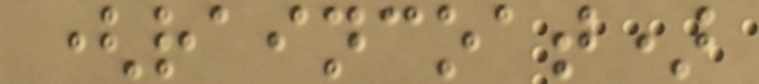(raincoat)
